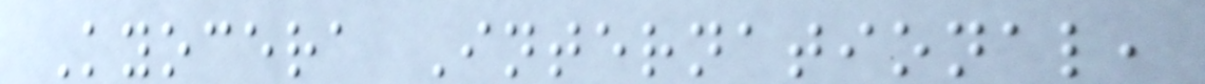Kyocera International,
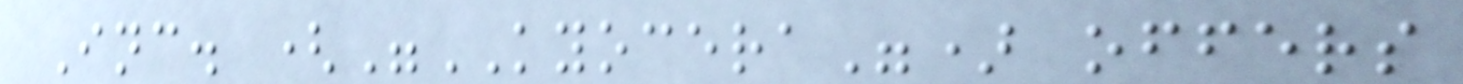Inc. ("KYOCERA") offers
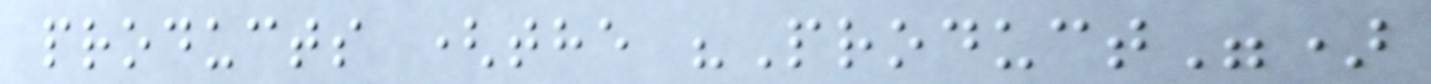products (the "Product")
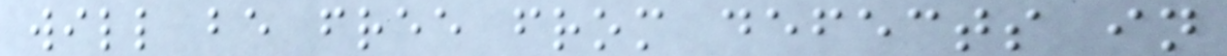will be free from defects in
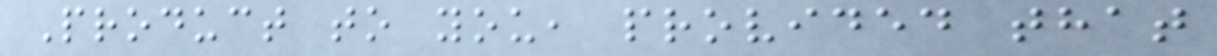Product to you, provided that
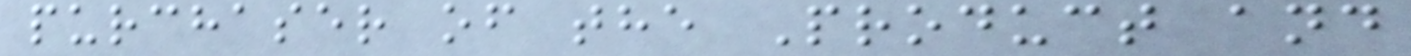purchaser of the Product and
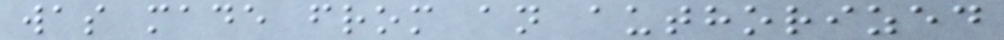was made from an authorized
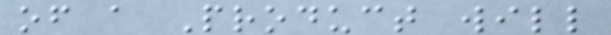of a Product will
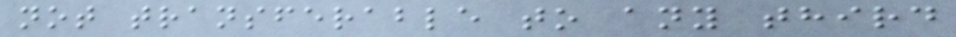not transferable to any third
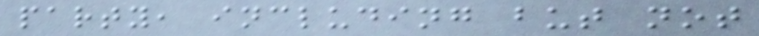party, including but not
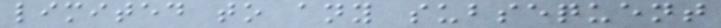limited to any subsequent
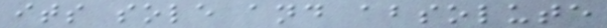its sole and absolute
